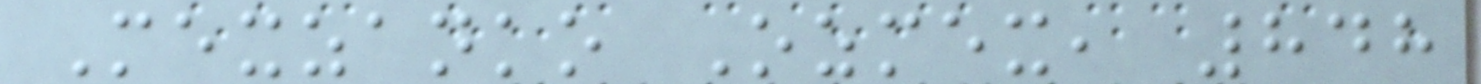Mexzanko Ozmex, 848
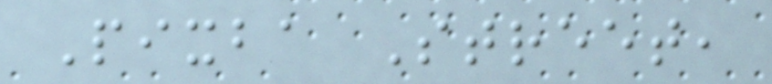Pixba Street,
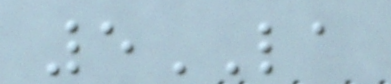5LA
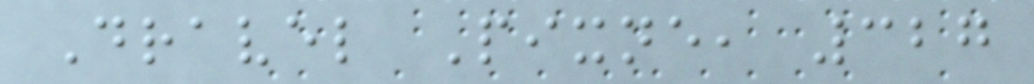Dravel Pixne, 327
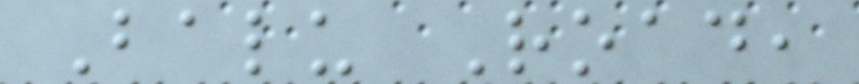Balu Road,
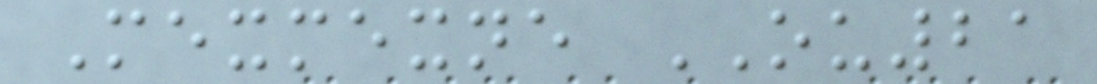Mexmexne OU21
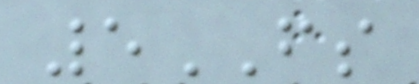5FS
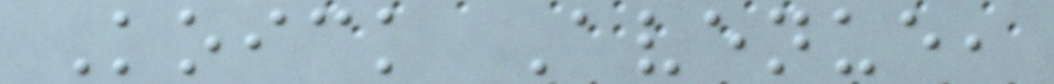Koick Avenue,
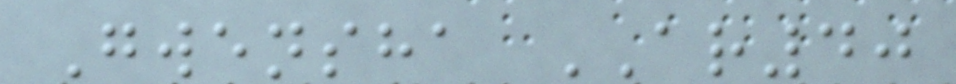Gwensha AR40
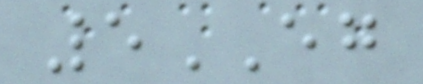5EG
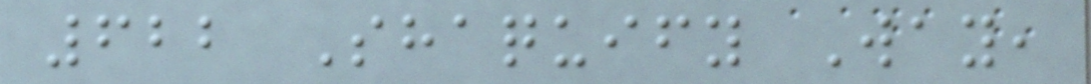622 Shaquify Way,
